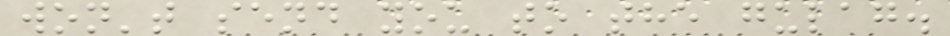won't send you to the gulag.
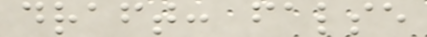draft: false
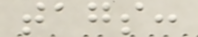tags:
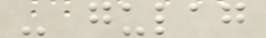- gulag
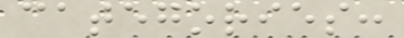categories:
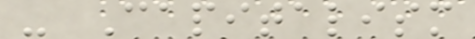- Capitalism
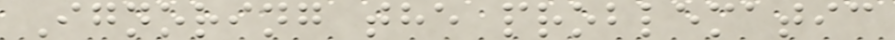Ignoring the problematic
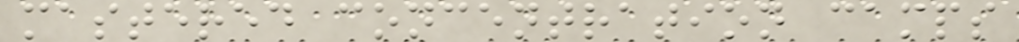mastered concentration camps
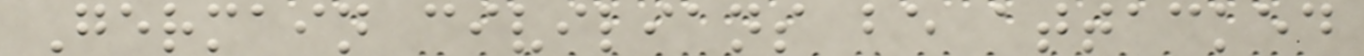Germain civilians be attacked
